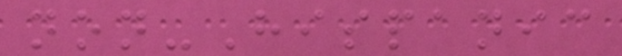non-Hispanic
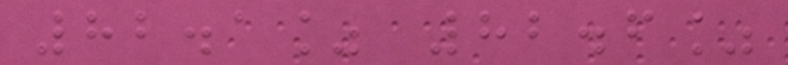82.1% 82.6%
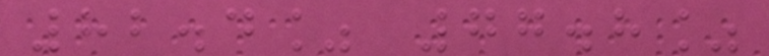82.4% 77.8%
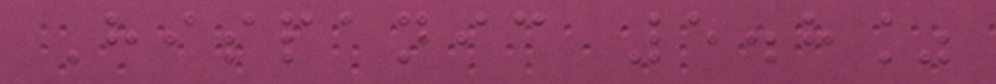Hispanic 5.8%
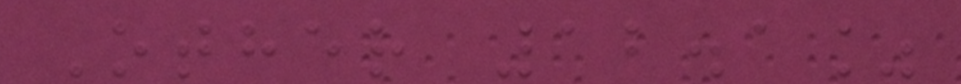Other 12.1%
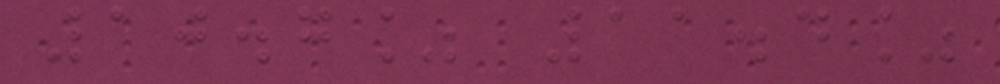10.7% 11.4%
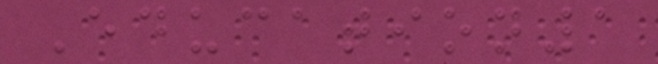Education1
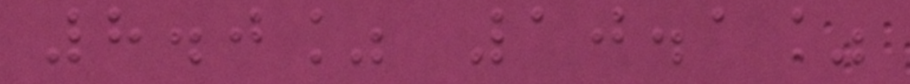8.0% 10.1%
